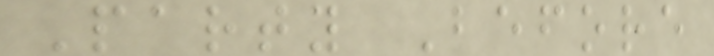Party Before
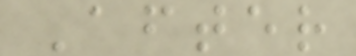After
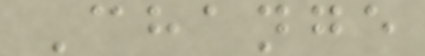Change
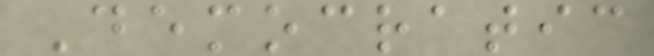Democratic
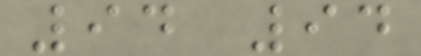94 94
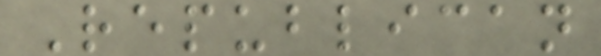Republican
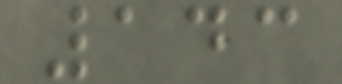143
